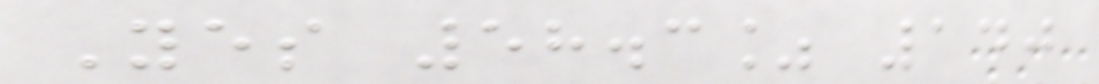Yes 58.3% 140
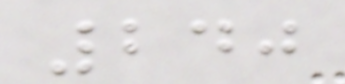240
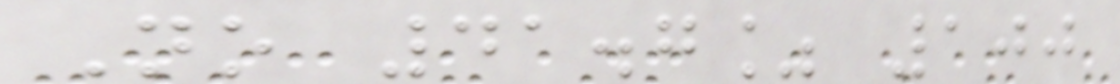No 41.7% 100
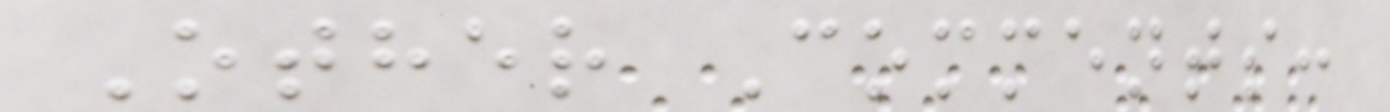Other Comments:
